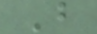B
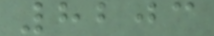8203
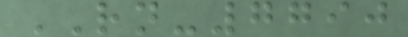RN-7790
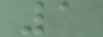1
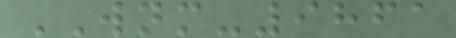WNM-9861
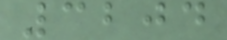3204
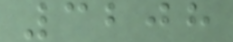3208
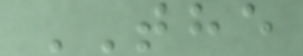THE
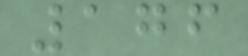176
